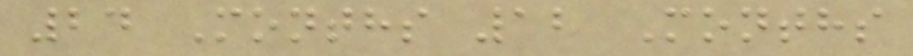24 Months 12 Months
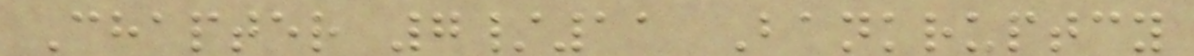Chapter 7/11 Bankruptcy
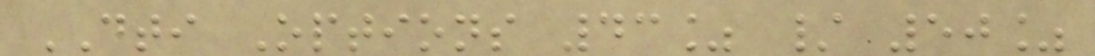DTI Options 43% / 50%
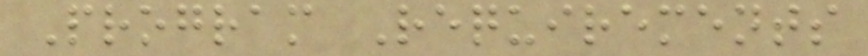Program Requirements
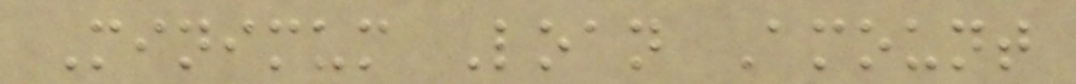Minimum Loan Amount
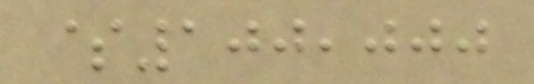$100,000
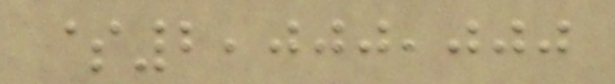$2,000,000
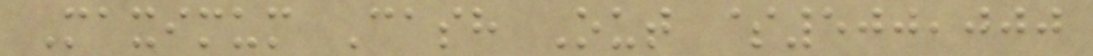Maximum Cash Out $500,000
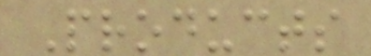Products
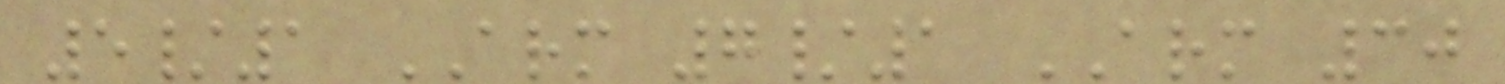5/1 ARM 7/1 ARM 30
